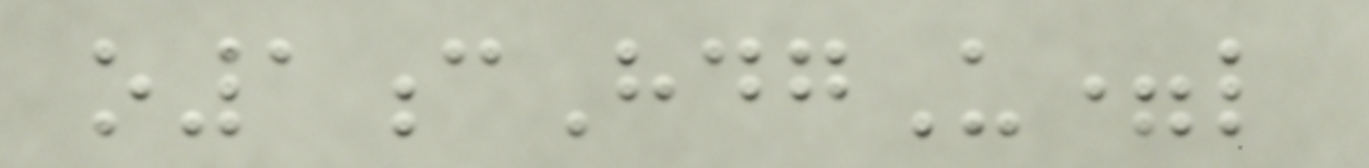o1cHdgU=l
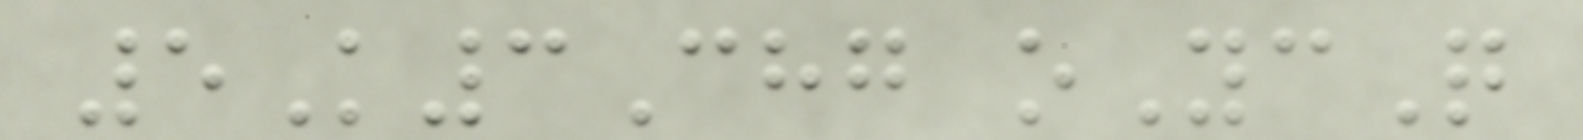5K3Chg oYcQ
